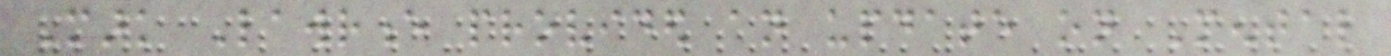Mark Lawrence provided an update on Mental
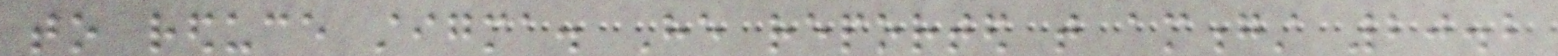to reduce stigma. He reported that amongst 20.2
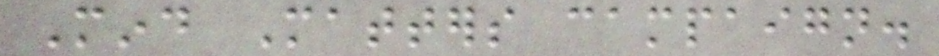Mind Matters campaign.
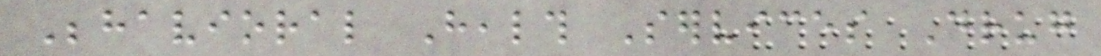Behavioral Health Services Drug
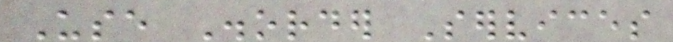Use Disorder Services
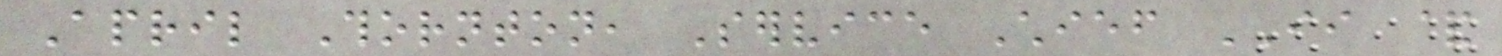April Thornton, Service Chief II &
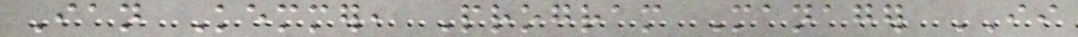Ian Kemmer, Program Manager II
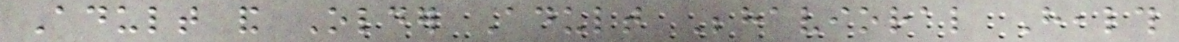Adult and Older Adult Behavioral Health
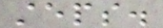steps.
